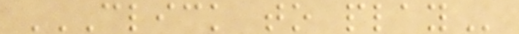CLICK TO PLAY
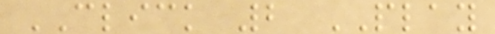CLICK 2 PLAY
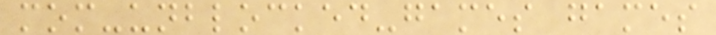mom-unblocked-games games
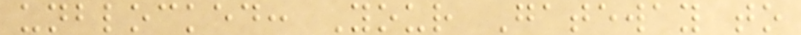unblocked: Your Gateway to
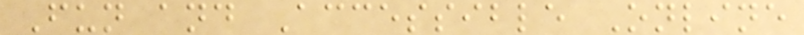Fun and Accessible Online
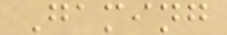Gaming
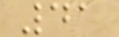41
